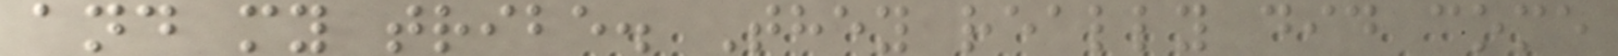and my tribe. They really did come
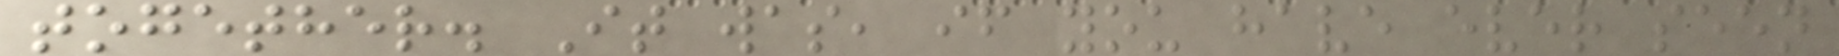together. It was, if you have ever seen
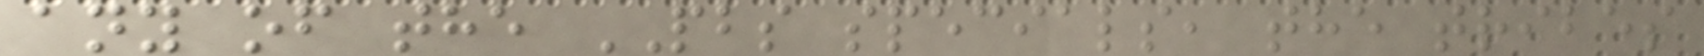any of the PBS specials, the tribes
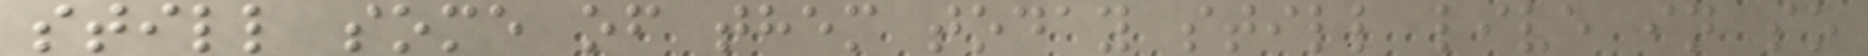still some of them today still live in so
